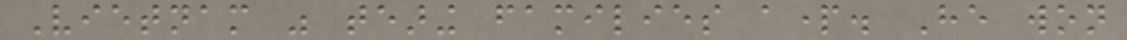Vietnam was tearing families apart. He won
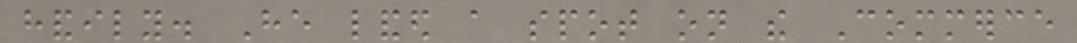handily. He landed a spot on the Commerce
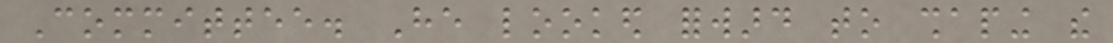Committee. He looked forward to shaping the
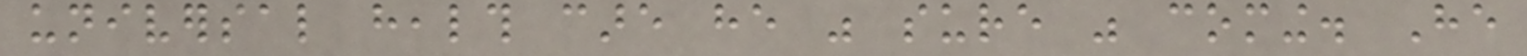universal health care he was sure was coming. He
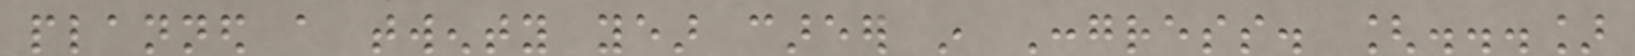planned a twenty year career in Congress. [...]
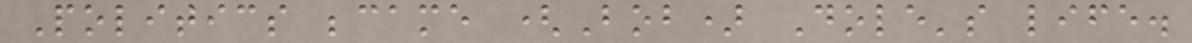Politics became (Bob) Dole's life.
